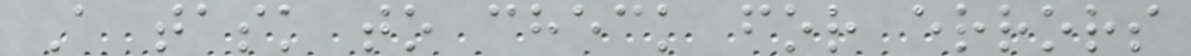A task to check for errors
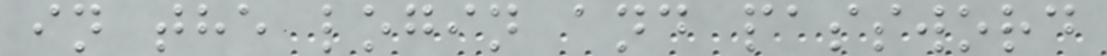in the login and password
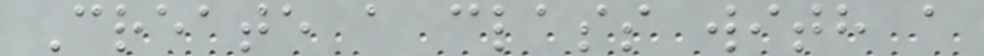Create a class with a
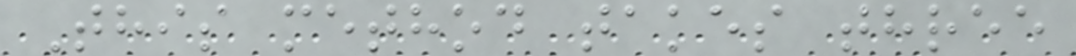This method takes three
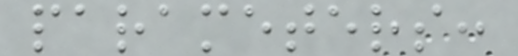parameters:
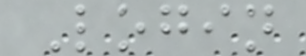Login
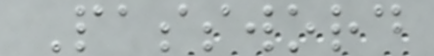Password
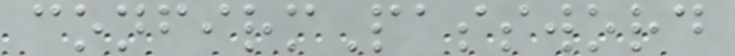confirmPassword
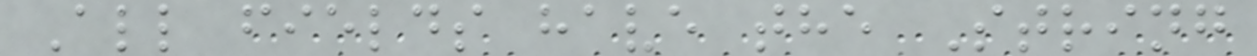All fields have the String
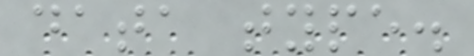data type.
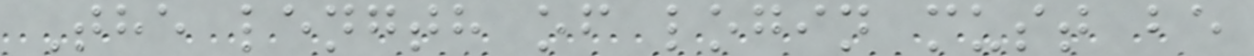The length of login must be
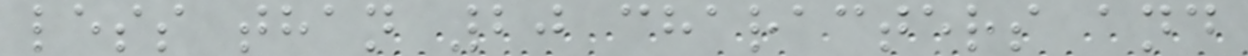less than 20 characters and
